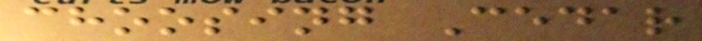choosing Cedar
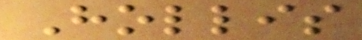Hollis
